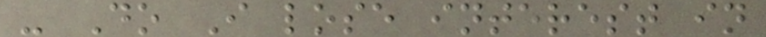- Do I lose interest in
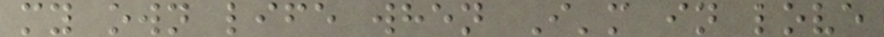my own life when I'm in love
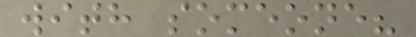with someone?
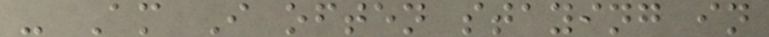- Am I often staying in
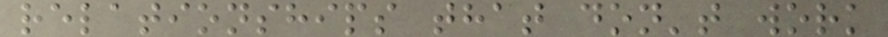relationships that don't work
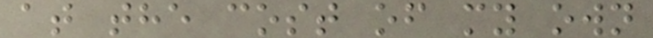at the cost of my own
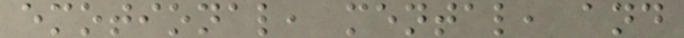emotional, mental, and
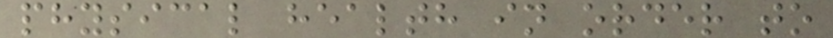physical health in order to
